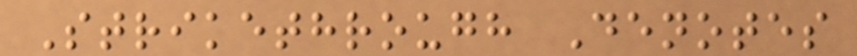Strikethrough Denotes
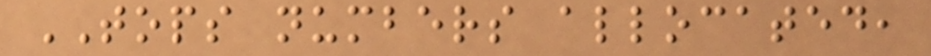TOPS numbers allocated,
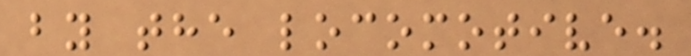by the locomotive.
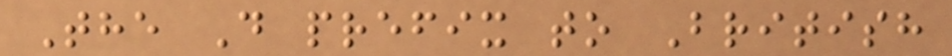The D prefix to British
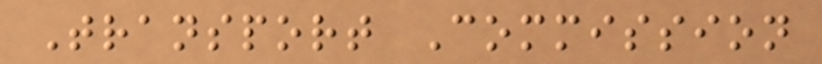Transport Commission
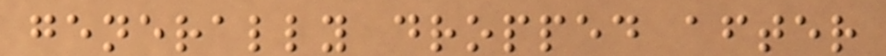generally dropped after
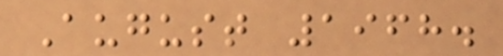August 1968.
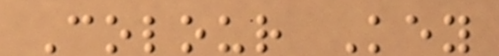Colour Key
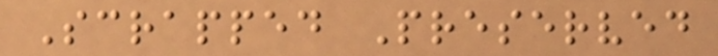Scrapped Preserved
